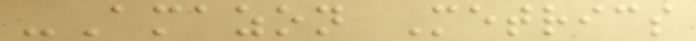-Amazon Metrics
